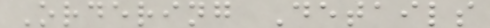Ordering Details
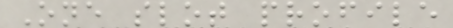One slot profile
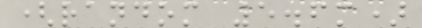(random 5.6m)
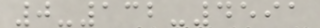0-132-4591
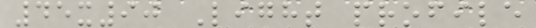45x90 Light profile
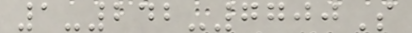1-242-7700S
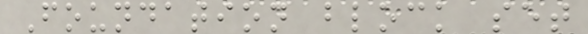Foundation block set
